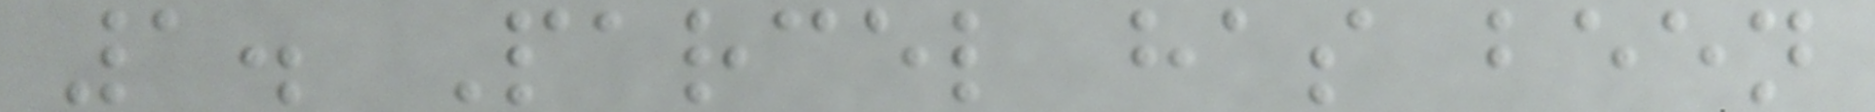1. Parcel has been
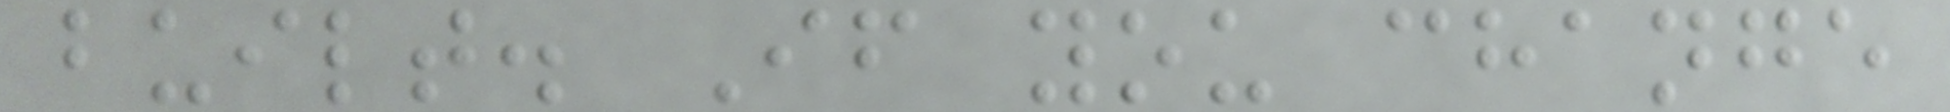built. If you change
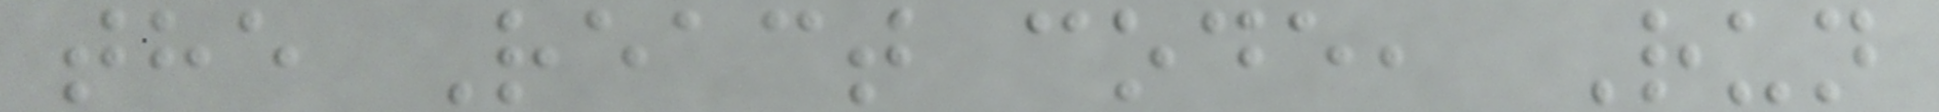the React code, Run
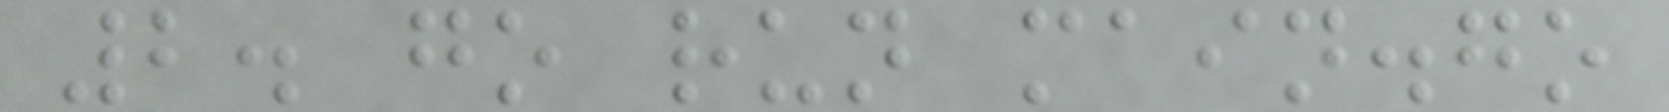2. go run main.go
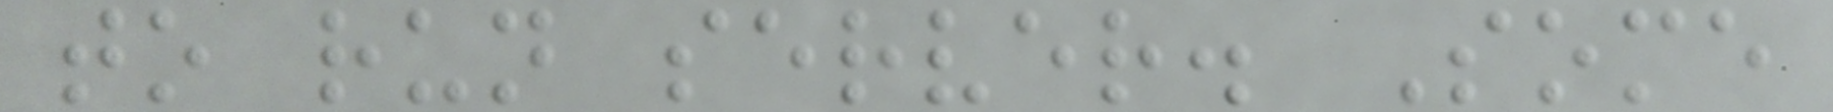to run server. Some
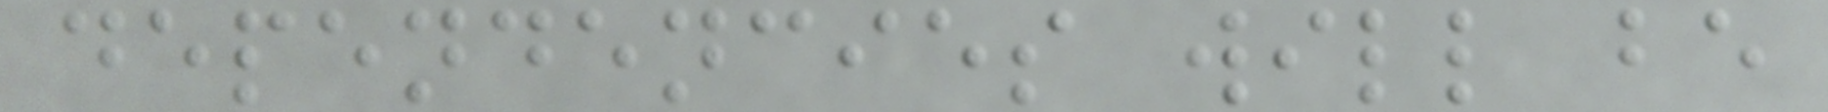dependencies will be
